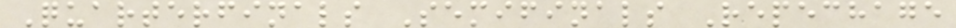Quarterfinals Semifinals Repechage
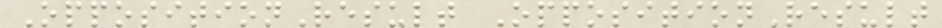OppositionResult OppositionResult
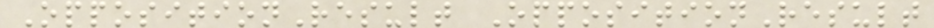OppositionResult OppositionResult
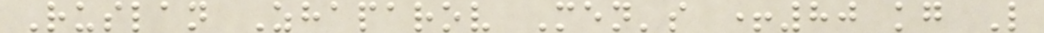Ruslan Zhaparov Men's +80 kg L
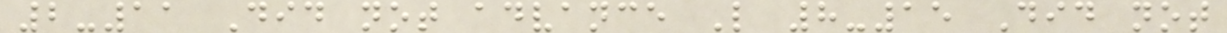2-11 Did not advance L 8-15 Did not
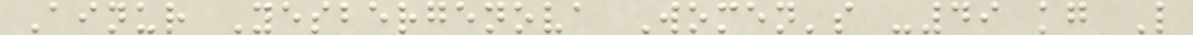Ainur Yesbergenova Women's -49 kg L
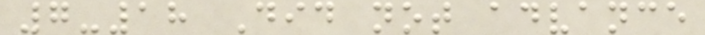7-18 Did not advance
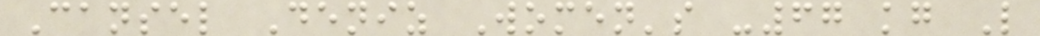Cansel Deniz Women's -67 kg L
